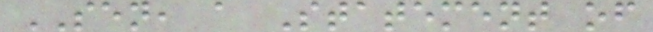SEN, a Statement of
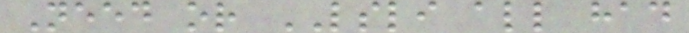Need or LSLI all had
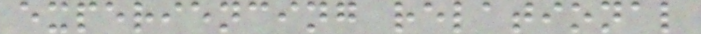experiencing relational
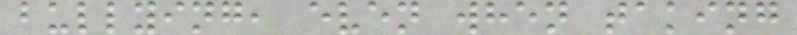bullying, even when taking
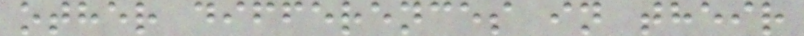other differences in their
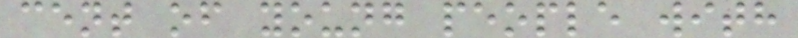cent of young people with
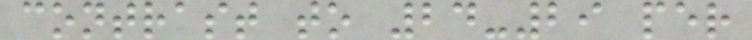contrast to 24-29 per
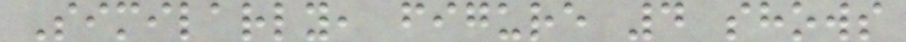Similarly, figure 4 shows
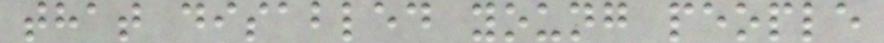that disabled young people
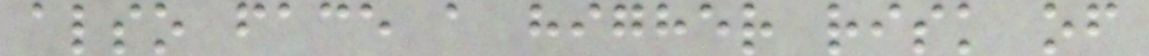also face a higher risk of
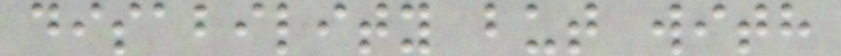disability but with
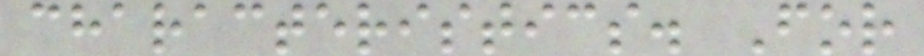characteristics. For
